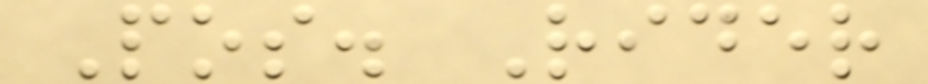Pos. Rider
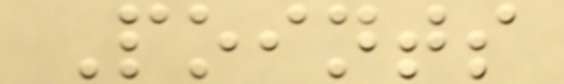Points
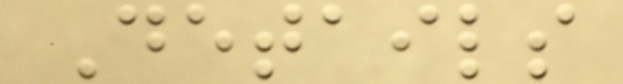Details
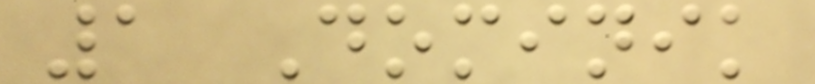1 Dominik
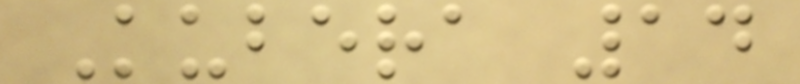Kubera 14
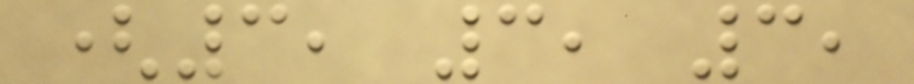(3, 3, 3,
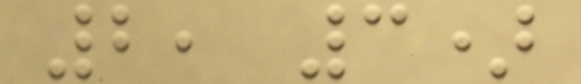2, 3)
